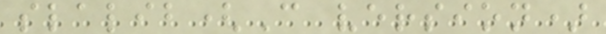slalib(C version)
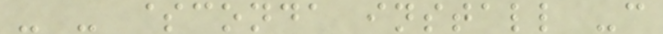- - $conda install -c
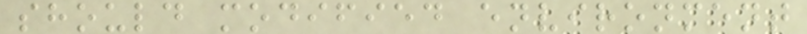should modified environment
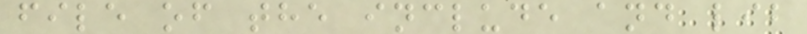file of the include and lib
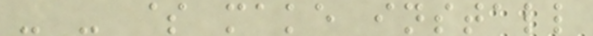- - $ make install
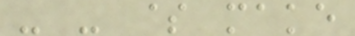- - $ make
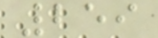259
